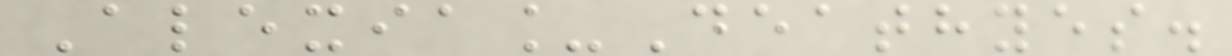Alexia_Deathyes.
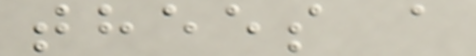thees a
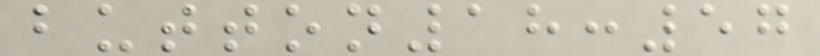button18:57
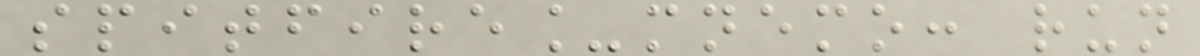spitfire_mnemo: run
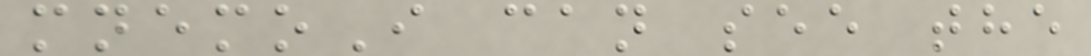mnemoI can see the
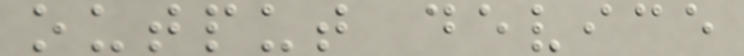output device
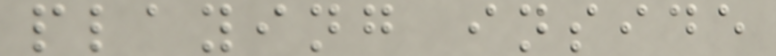playing inside
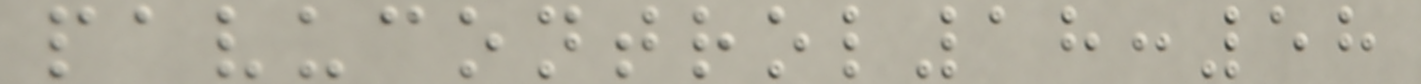pavucontrol18:58
